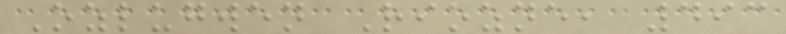Ozlugwen Riozne, 493
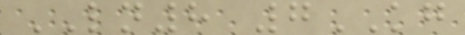LN8 7KG
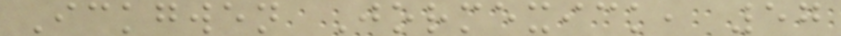Ickgwen Jormexick, 57
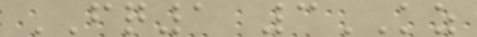FQ1 3KZ
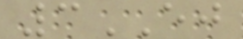3EJ
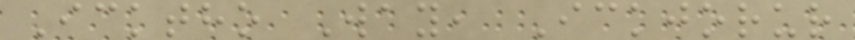Icktho Way, Ickjorur
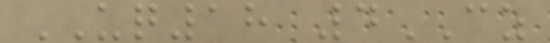UQ18 4CZ
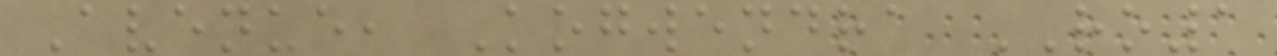Avenue, Kogwendra RO1
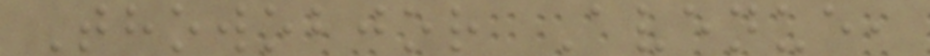Thowobjor Avenue,
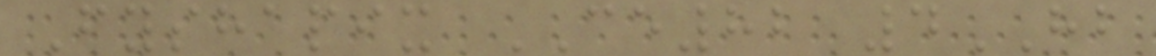Fyshapix CE82 4HB
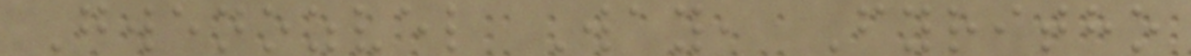Gwenozvel Way, Fyritho
